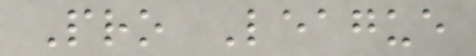Pro League
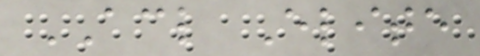ACL Elite
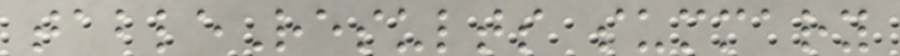tableResults summary
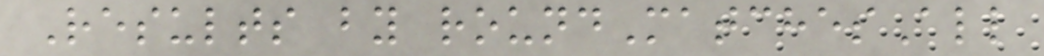Results by roundMatchesAll
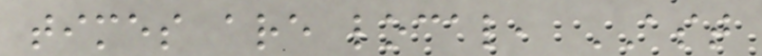times are local, AST
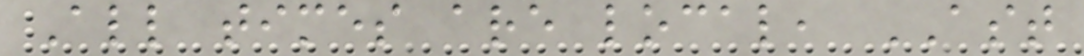All times are local, AST
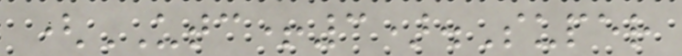(UTC+3).Super
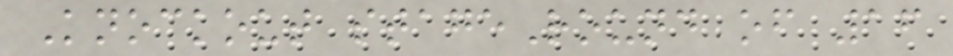Knockout stageRound of 16
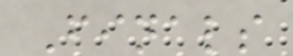Finals
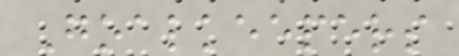Goalkeepers
